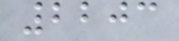2203
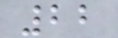22
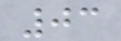03
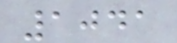1041
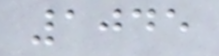1045
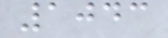1043
